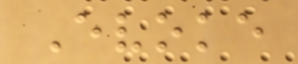Evoke
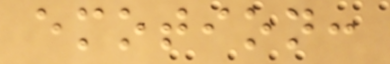emotion:
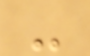-
